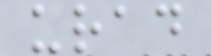urad
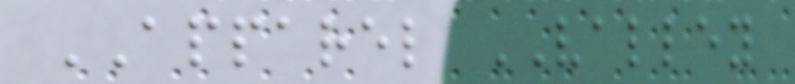APPAREL VALLEY
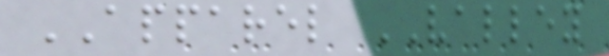APPAREL VALLEY
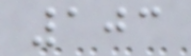103
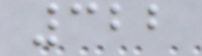322
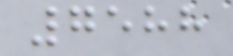7588
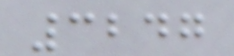3247
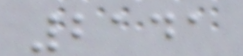2141
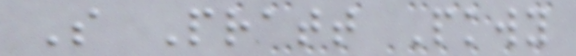S Pratt Pkwy
